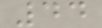44
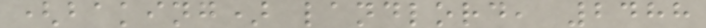(baking) landlord, 2488
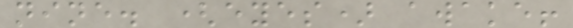nine. (eyes) awake!
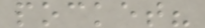pocket?
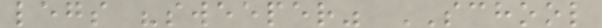legs "sweeper" SCHOOL
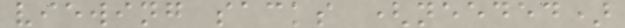viewing sacks (needed)
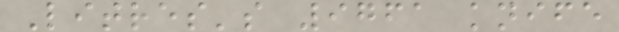Litres's 9761 knife
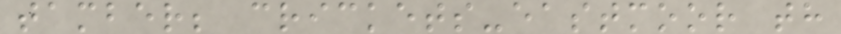tamber; crickets-eastmoor th
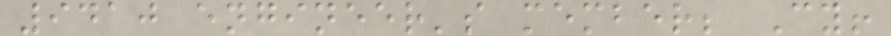9410 engineer's member; Cy!
